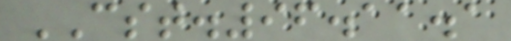CST.96.11.1
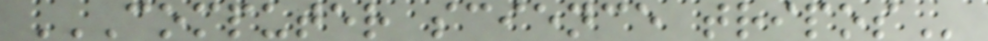COMPUTER SCIENCE TRIPOS
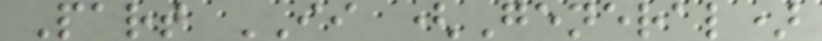Part II (General)
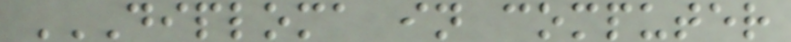DIPLOMA IN COMPUTER
